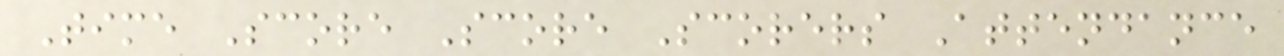Time Score Score Scorers Attendance
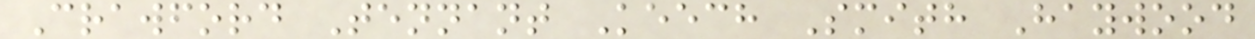Crawford Tennant Keech Smith Haywood
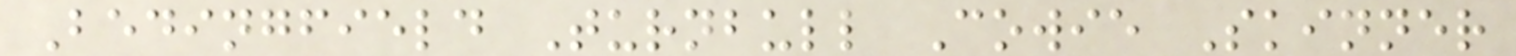Bedingfield Turnbull Cowie Skinner
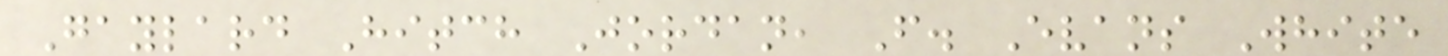Gaylard Hitch Jordan, F. Evans White
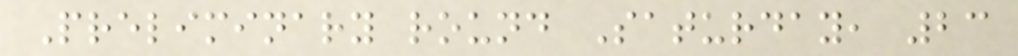Preliminary round Saturday, 23
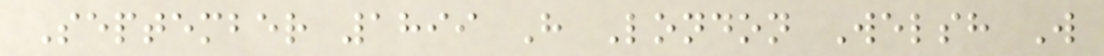September 1899 H London Welsh W
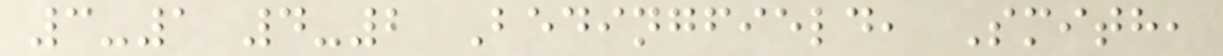3-1 4-2 Bedingfield, Smith,
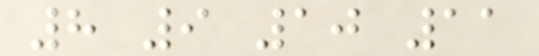8 9 10 11
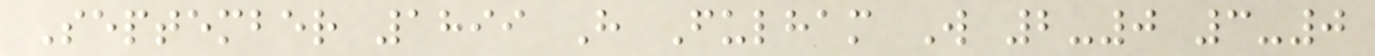September 1899 H Fulham W 2-0 3-0
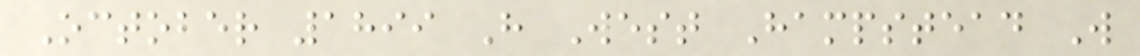October 1899 H West Hampstead W
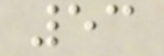53
